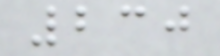230
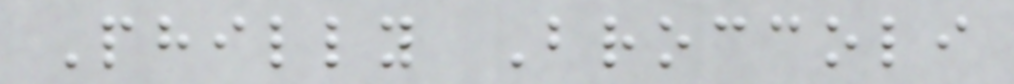Philly Broccoli
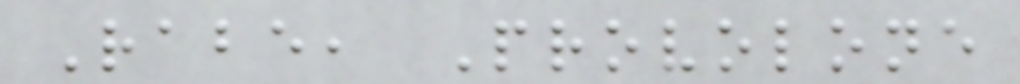Rabe, Provolone
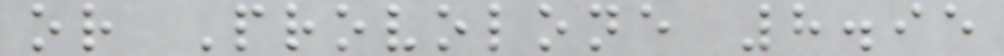or Provolone 8.95
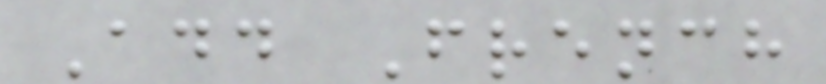Add French
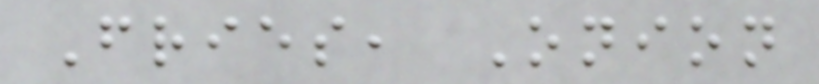Fries, Onion
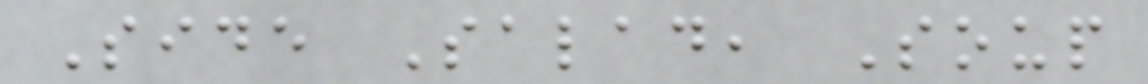Side Salad, Soup
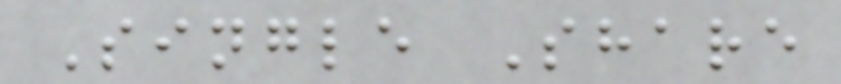Single Share
